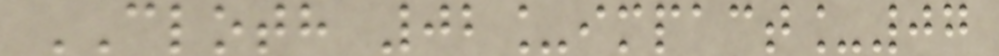CLOTH 02_impact_07
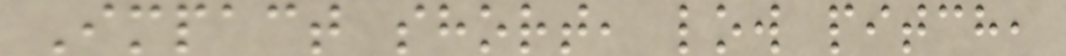Impact short, low pitch,
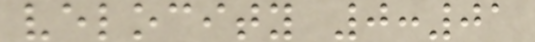velocity 0:01
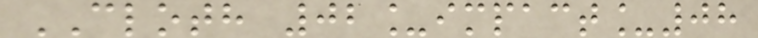CLOTH 02_impact_08
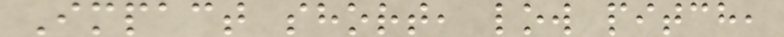Impact short, low pitch,
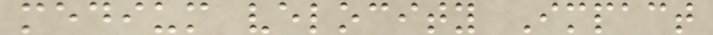medium velocity Impact
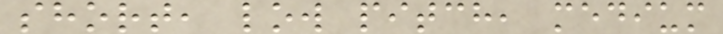short, low pitch, medium
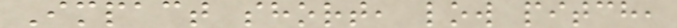Impact short, low pitch,
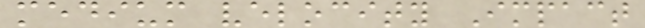medium velocity Impact
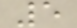5
